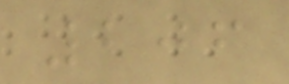206
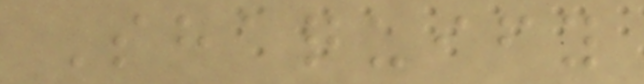Shaquify
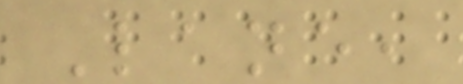Lane,
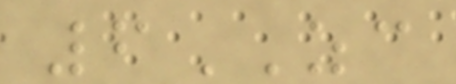6ZC
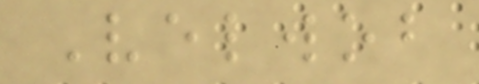Velwob
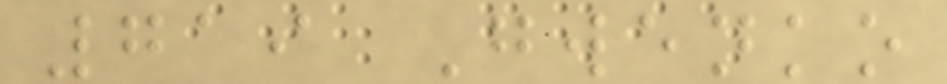719 Gwenko
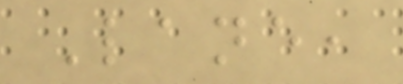Lane,
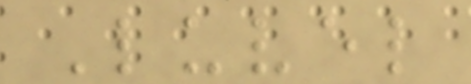Luvel
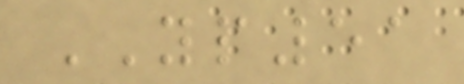YP51
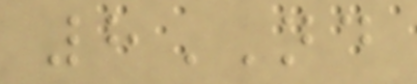8ND
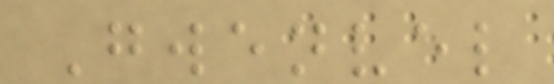Gwenvel
